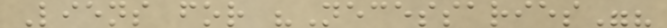Liens for "Necessaries"?
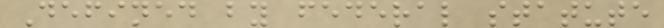Defined by federal statute
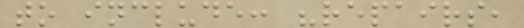to include: "repairs,
